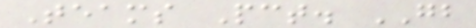Teams Pct. GB
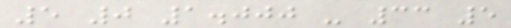5 0 1.000 - 33 5
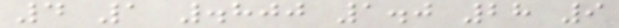4 1 .800 1.0 28 9
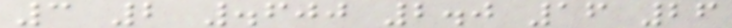3 2 .600 2.0 16 26
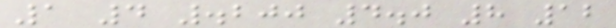1 4 .200 4.0 8 12
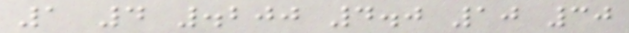1 4 .200 4.0 10 30
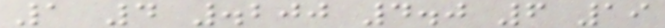1 4 .200 4.0 6 19
